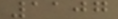1107
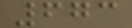673
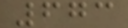673
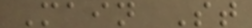Main St
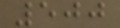500
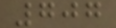707
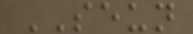SEUN
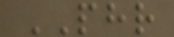PHR
